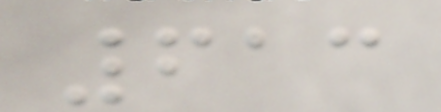613
